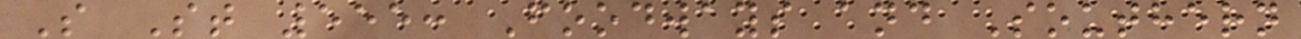S St 555: Foodways and Southern
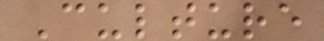Culture
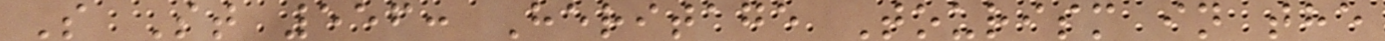S St 556: Heritage Tourism in the
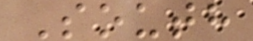South
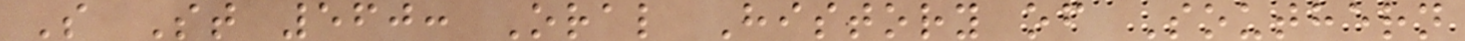S St 560: Oral History of Southern
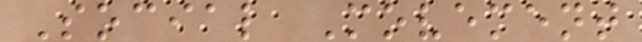Social Movement
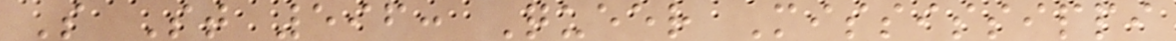S St 596: Queer Mississippi
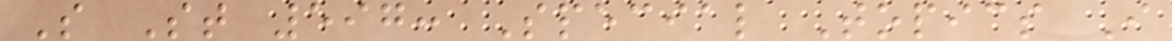S St 597: Special Topics I
